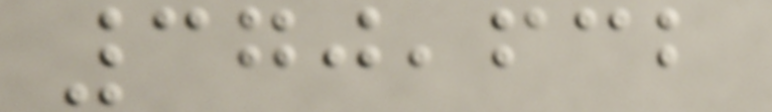370,632
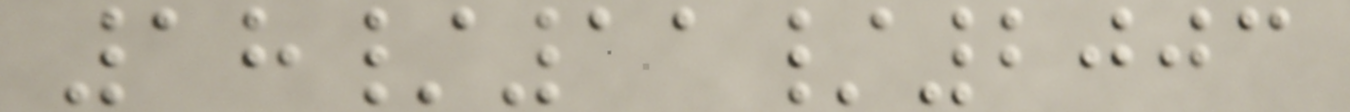18/11/2003
